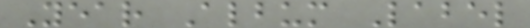Year Album Label
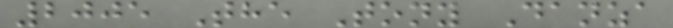2005 The Tony Danza
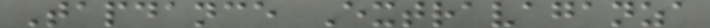Tapdance Extravaganza
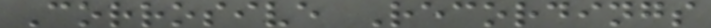Corrosive Recordings
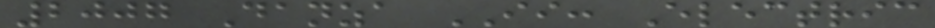2007 Danza II: Electric
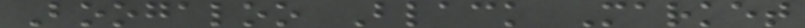Boogaloo Black Market
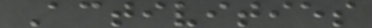Activities
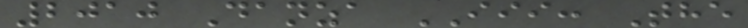2010 Danza III: The
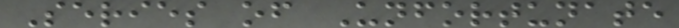Series of Unfortunate
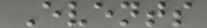Events
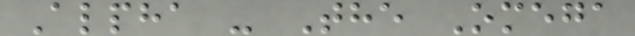Alpha - The Omega
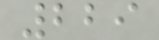229
